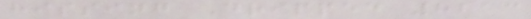hissing Dripped 8213
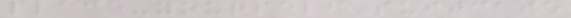place-yourself suitcase
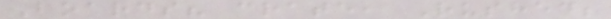Boards? crate, Rushed;
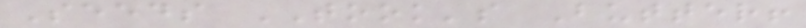Seeds TOOK's Butter!
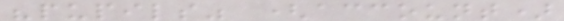"pupils" (account)
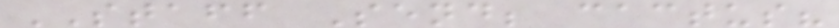STAFF Send; cactus?
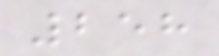258
